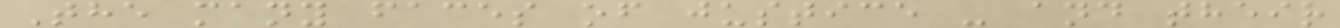The many faces of justice - and their
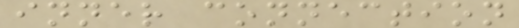inner connection
